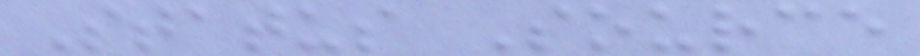Status Source
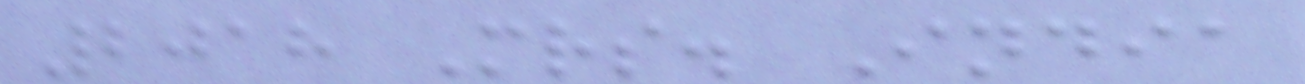2018 Mrs. India
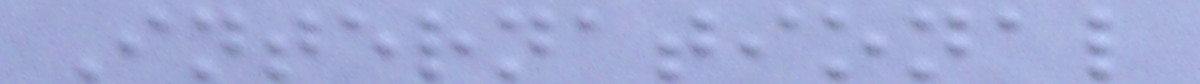International
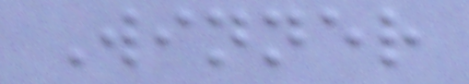Winner
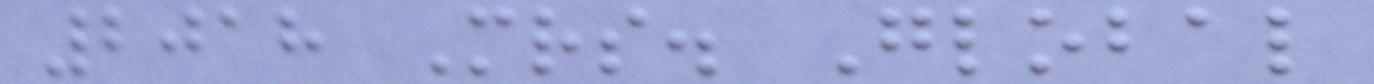2018 Mrs. Global
